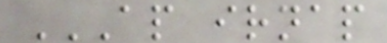AP IRNAP
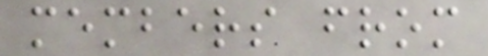members from
